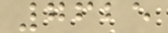7625
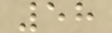58
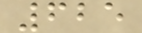625
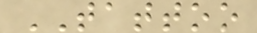TATTOO
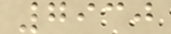7930
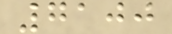7100
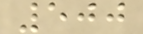500
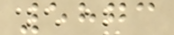5873
